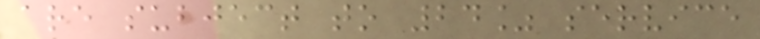are subject to 24% service
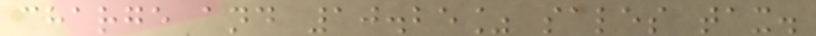charge and 10.25% sales tax.
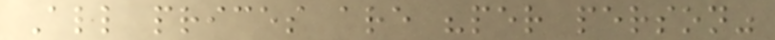All prices are "per person"
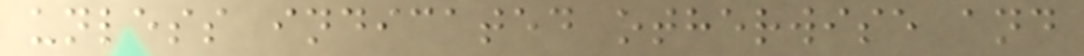unless indicated otherwise and
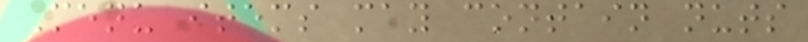Menu items may contain nuts
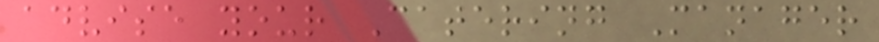advise your Catering Manager
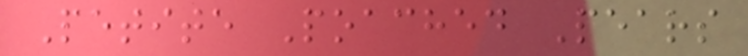Petite Poached Pears
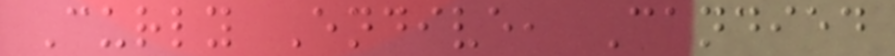Curly Endive, Candied
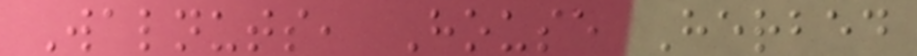Walnuts, House Herbed
